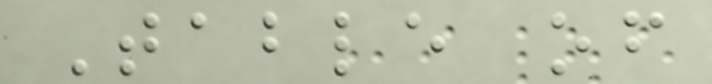Table of
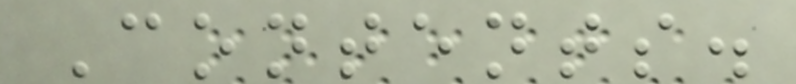Contents.
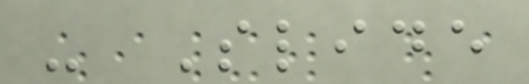- Slide
